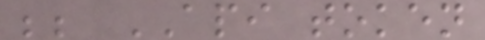;; API token
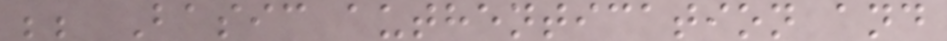;; Basic authentication and
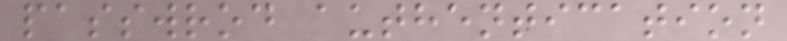passwrod authentication
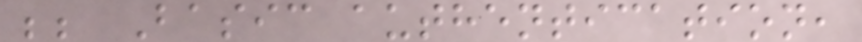;; Basic authentication,
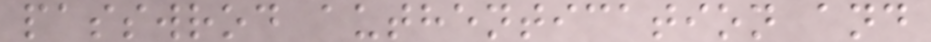passwrod authentication and
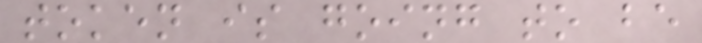token is going to be
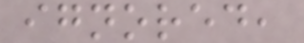ignored,
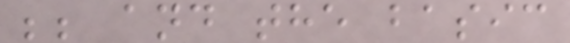;; and the basic
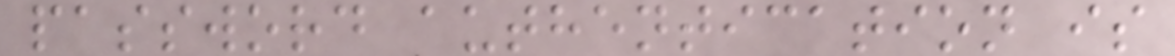password authentication is
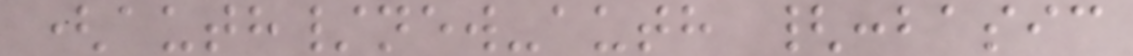(auth/new-auth {:basic
